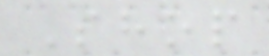Shop
